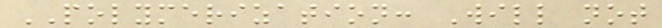POLYMERIZATION: Will not
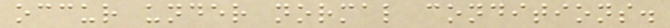occur under normal conditions.
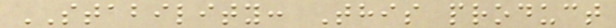STABILITY: This product
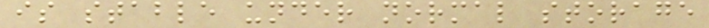is stable under normal storage
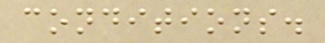conditions.
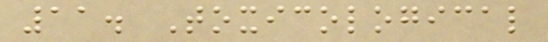11. Toxicological
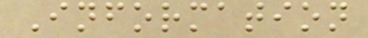Information
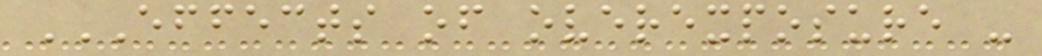EFFECTS OF OVEREXPOSURE -
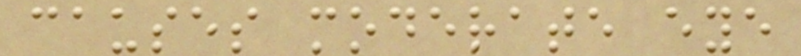causes moderate eye
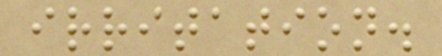irritation.
